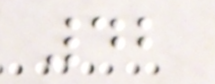42
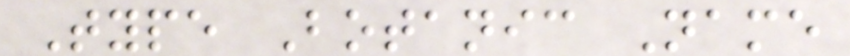Type Botanic Name
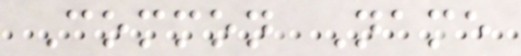Common Name
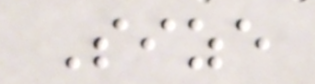Size
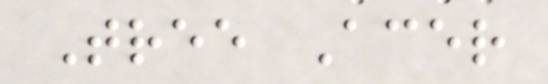Tree Acer
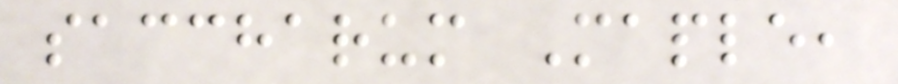saccharum Maple,
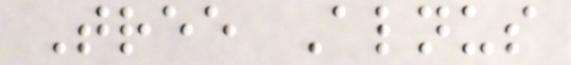Tree Alnus
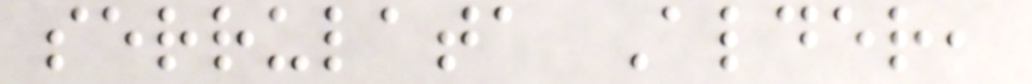serrulata Alder,
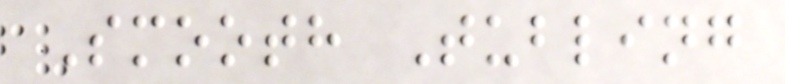Smooth Tubling
